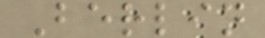Berlin
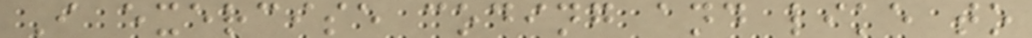I exercise coding and like to
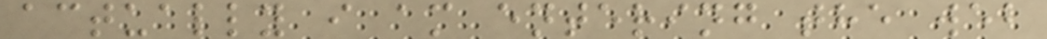actually i am entering the web
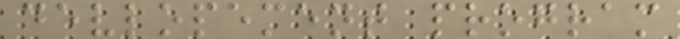devlopement program
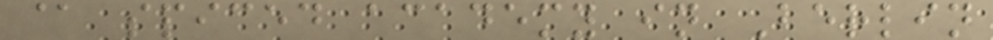@ spiced academy in Berlin
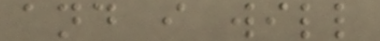and i will
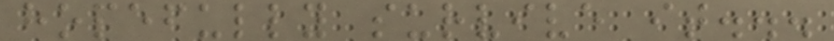hopefully survive it...
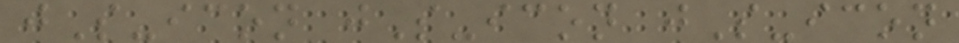jS-icon jS-icon jS-icon
